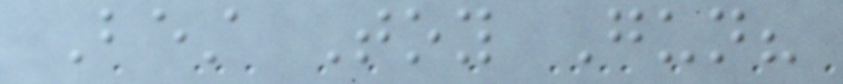Best Toy Gun?
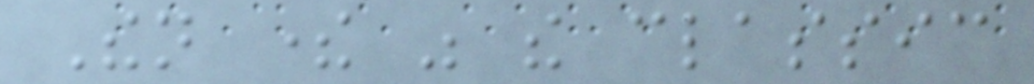Then there was the classic
